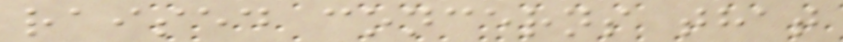raised concerns that
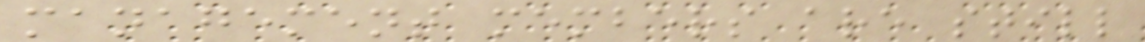management members are still
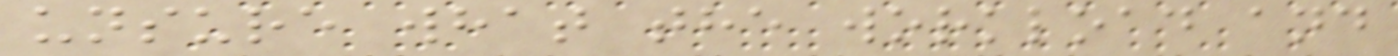unsure what the workload and
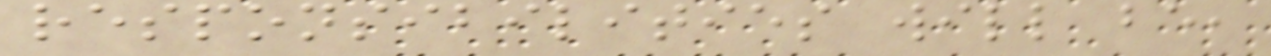responsibilities will be,
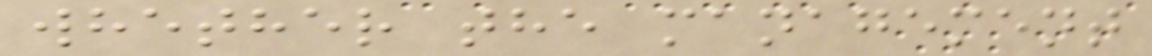whether the management
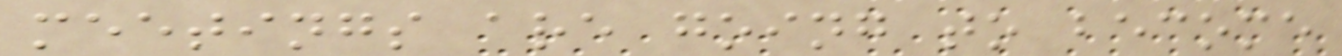meetings are going to become
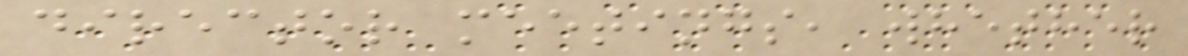director meetings, whether
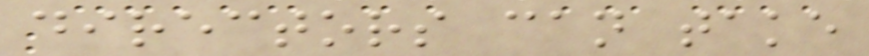directors can take
